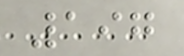197
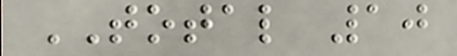TOTAL 10
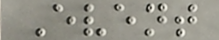Event
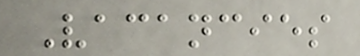Vacancies
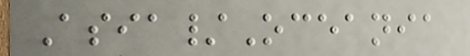Asia/Oceania
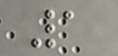1
